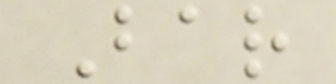Bar
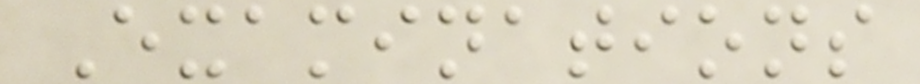Examinations
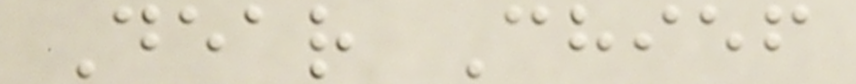Dear Chief
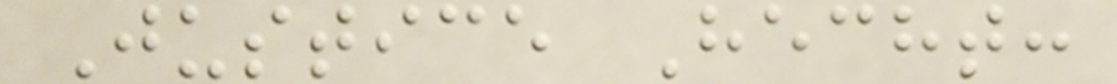Justice Hecht:
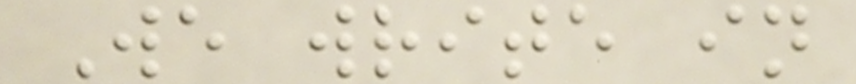We write in
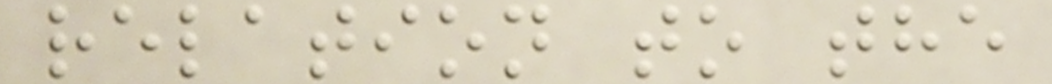relation to the
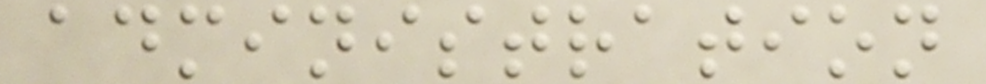administration
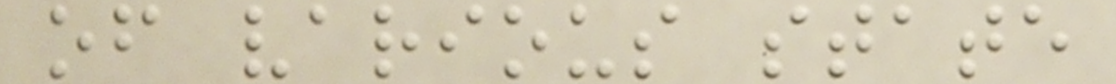of various state
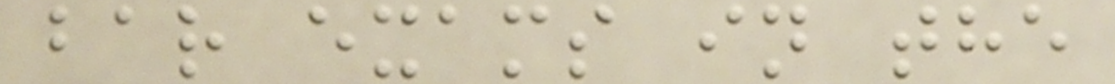bar exams in the
